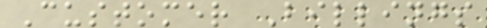Customer Billings
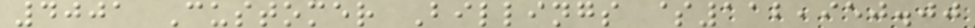4001 Customer Billings $112,950.00
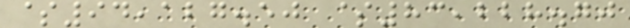$94,127.50 $83,228.70
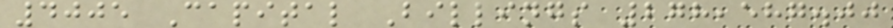4005 Capital Billings 278,587.00
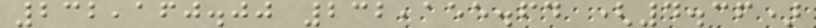232,160.00 232,155.64 (4.36)
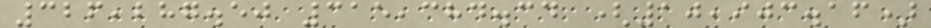326,287.50 315,384.34 (10,903.16)
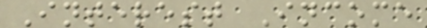Interest Income
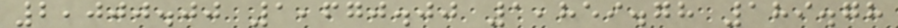2,000.00 1,670.00 1,859.78 189.78
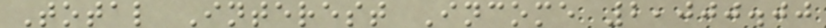Total Interest Income 2,000.00
